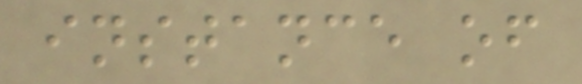instance of
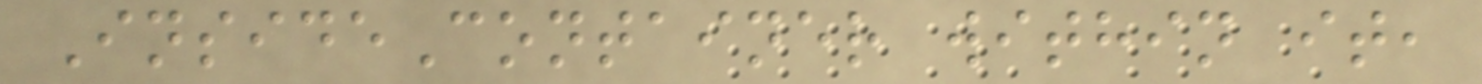InsideContainer within it,
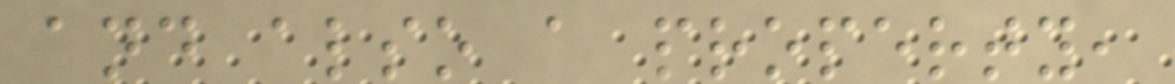and also a property,
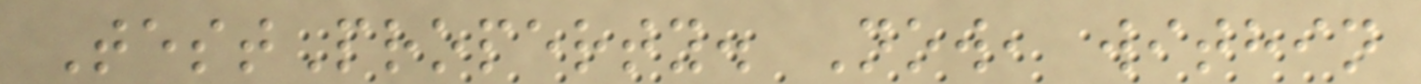TestProperty. Now, within
